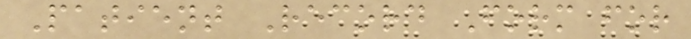Patient Record Form for
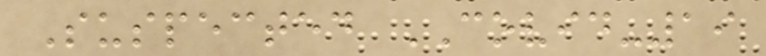Suspected COVID-19
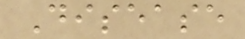Disease
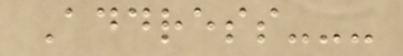Address---
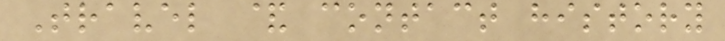Travel & contact history
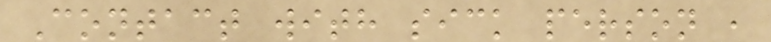Contact with sick person ,
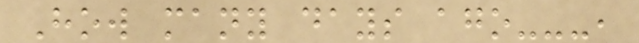How many days ago---,
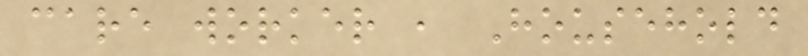care worker , Household
